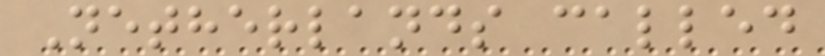Netherlands called
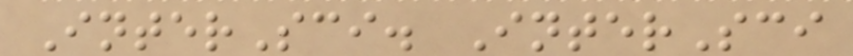InterSci. InterSci
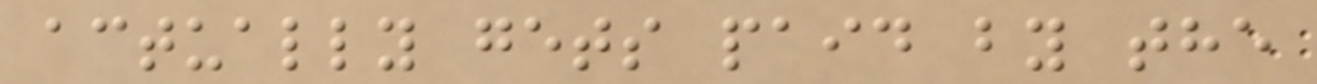actually gets paid by the
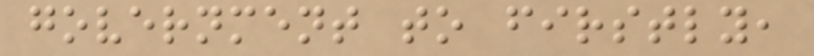government to firstly,
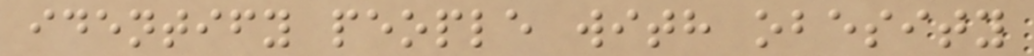identify people with obesity
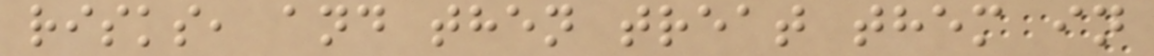risks, and then treat them in
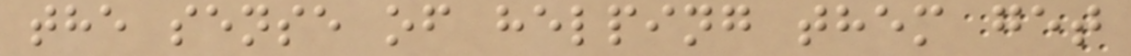the sense of helping them get
